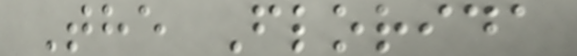The Florida
